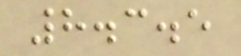8.3.5
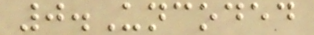0.Uncoded
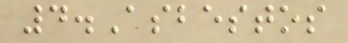4.Asbestos
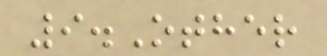9.Other
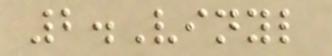2.Vinyl
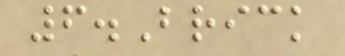6.Brick
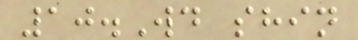10.Wd shin
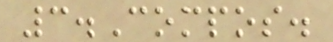3.Compos.
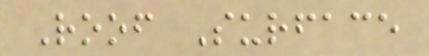Roof Surface
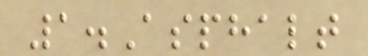1.Asphalt
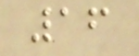16
